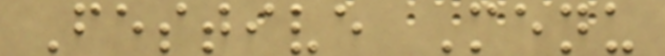Festive Menu
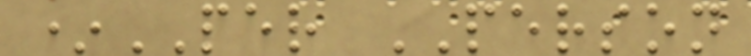*PER PERSON
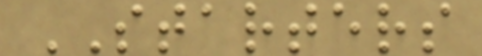STARTERS
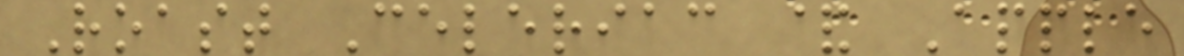Roast Celeriac & Apple
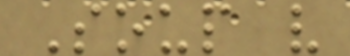Soup v
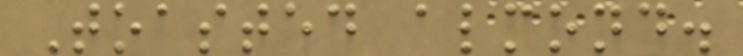Toasted almond.
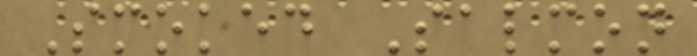Smoked Salmon
